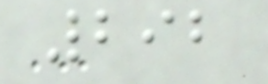292
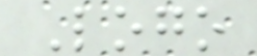Logo
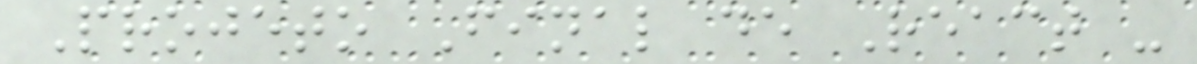Projeto Final de React -
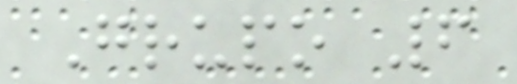Grupo 6
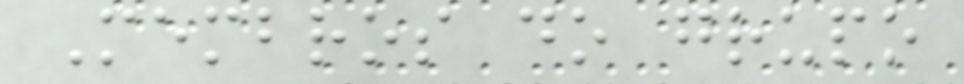Membros do grupo
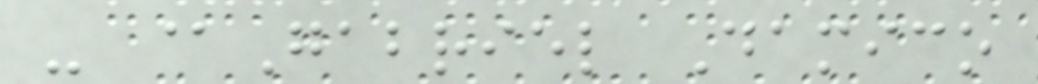- @Gabriel Damico
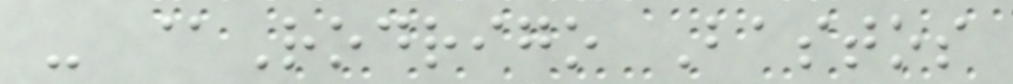- @Rodrigo Bastos
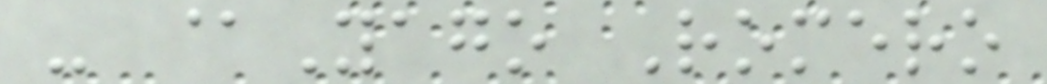- @Yago Romero
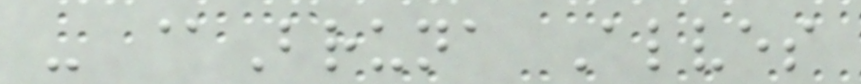- @Bruna Alves
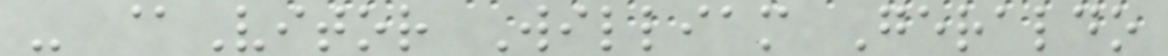- @Vitor William Geraldo
